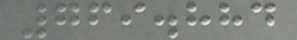769.884
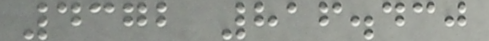4372 816.430
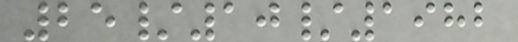25/10/1982
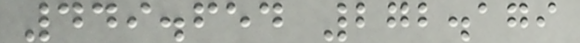449.654 272.179
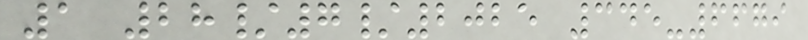1 28/7/2025 345-6679
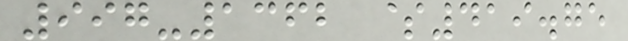997-1362 $419.75
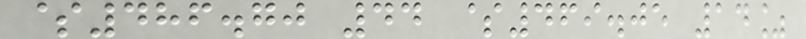$486.70 44 $469.05 14%
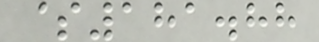$181.88
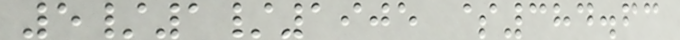5/1/1905 $384.63
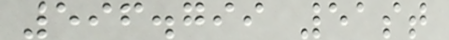596.799 51st
